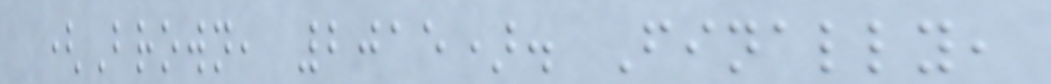(Brown, 2015). Finally,
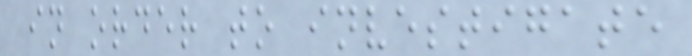in order to investigate
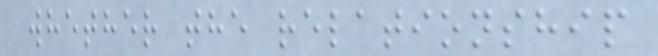whether the relationship
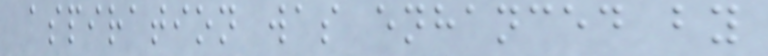aspiration was enhanced by
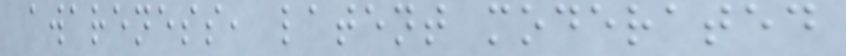awareness, latent moderated
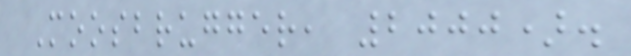Moosbrugger, 2000).
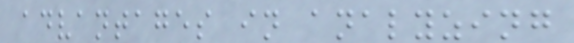advantages in analyzing
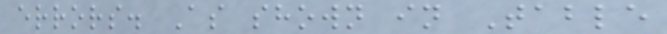errors. As shown in Table
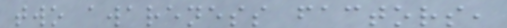two awareness factors,
